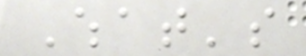What's
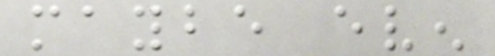maybe even
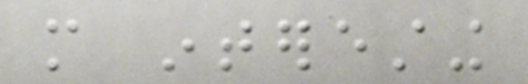more interesting
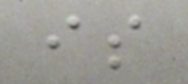is
